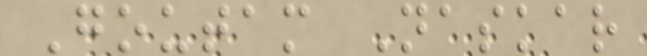Goutam Naskar
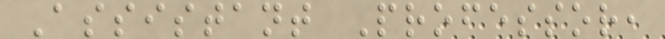Assistant Professor,
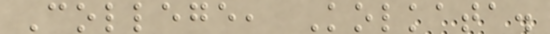College, Kolkata.
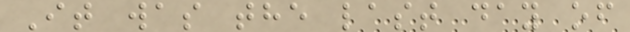It was the last day of
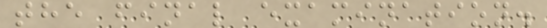the final examination.
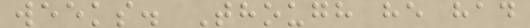weeks. Though he had
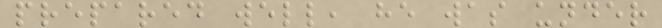prepared well, he was under
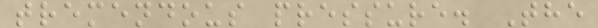tremendous pressure. The
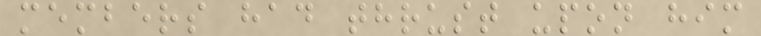members had thrust upon him
